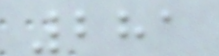281
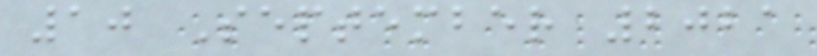10 September 2021
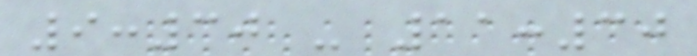9:30 - 11:30
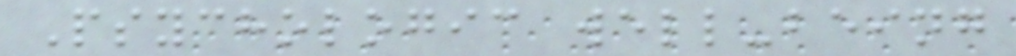Psychologic well-being
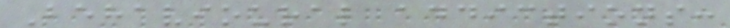Behavioural addictions:
